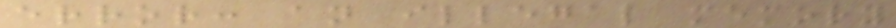error: an illegal memory
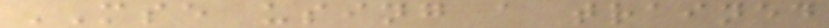MSE using a trained
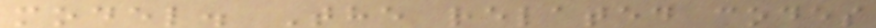model. The related codes
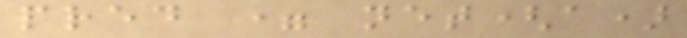pred = net(a)
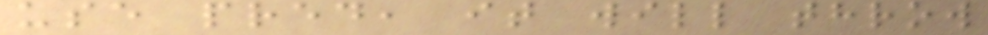use pred, it will throw
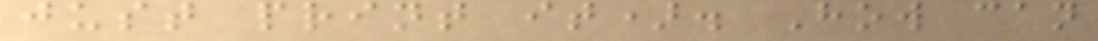just print it). How can
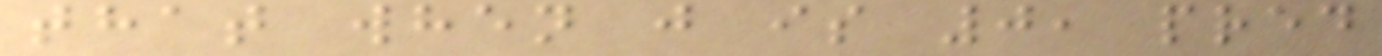that when j is 0, pred
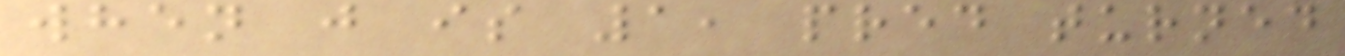when j is 1, pred turned
